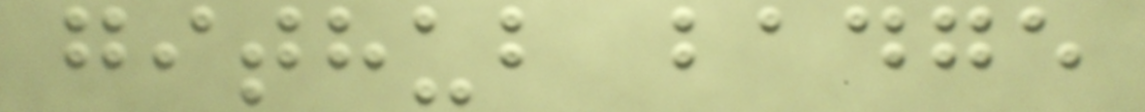github badge
